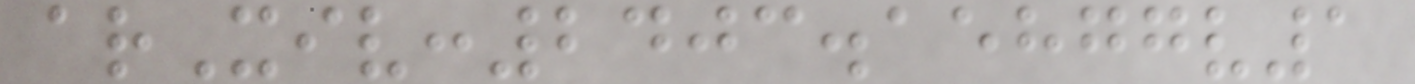arXiv:2403.15877v1
